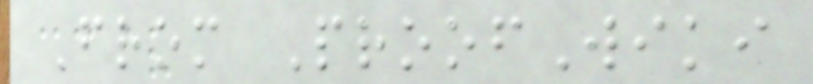From ProofWiki
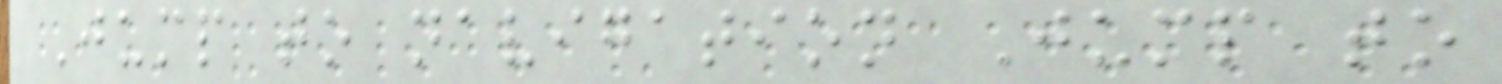Jump to navigation Jump to
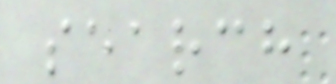search
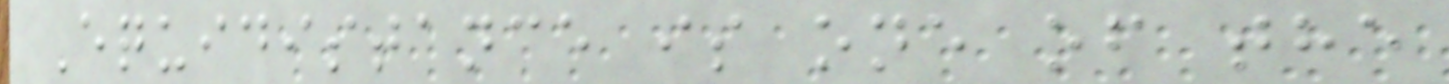Equidistance is one of the
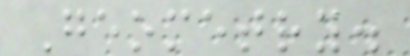Geometry.
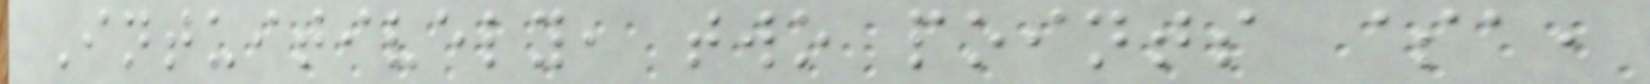Intuitively, two points $a,
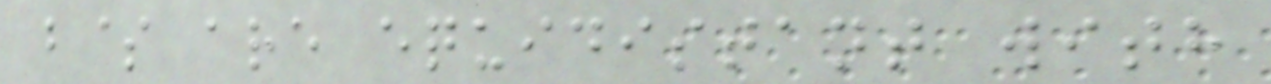b$ are equidistant with
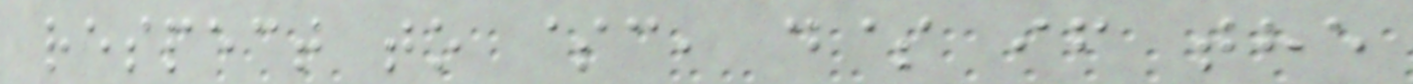respect to $c, d$ if the
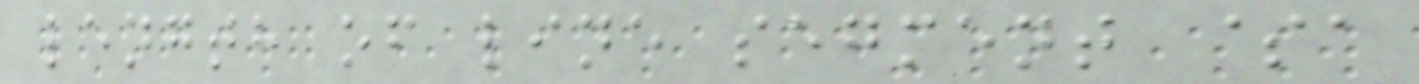length of line segment $a
